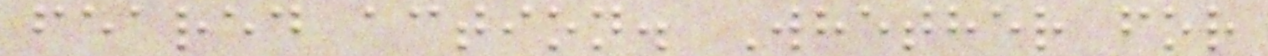feared action. Whether for
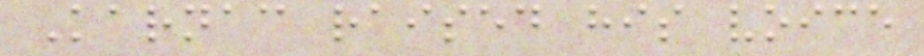Karnac raised his voice
